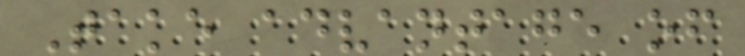Take advantage of
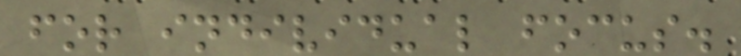for individual focus.
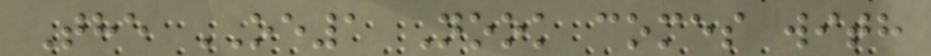The OE1 Nook comes with
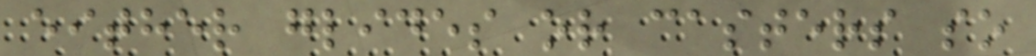either glides or casters so
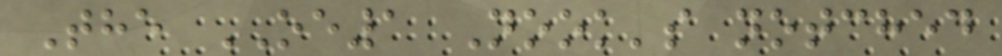The OE1 Nook's notched
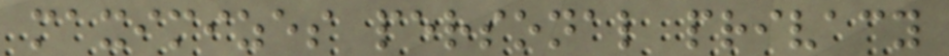maximizes personal privacy
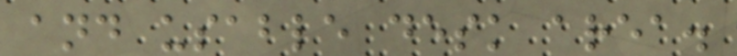and usable desk area.
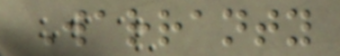Warranty
